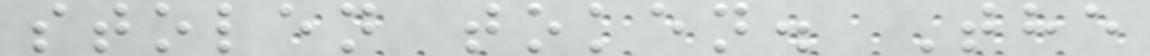stolen token. The
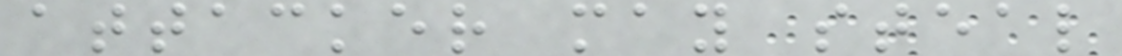attacker may steal
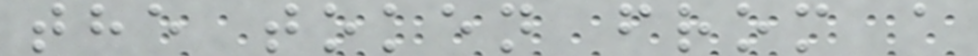the token from a
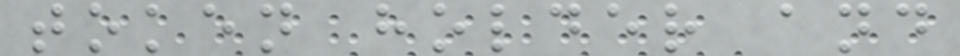token holder and
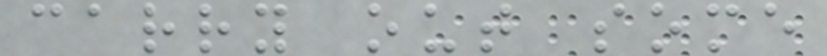carry out some
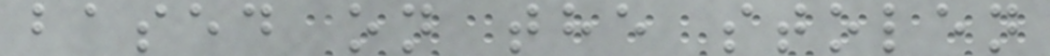based on the stolen
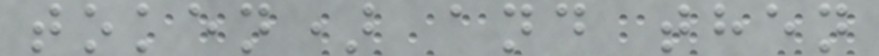token) and then
